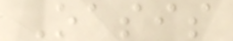Oasis
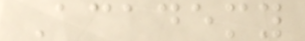Academy
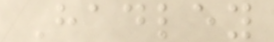Hadley
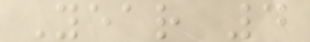Year 4
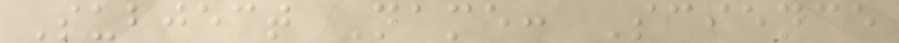Subject Name: Science
